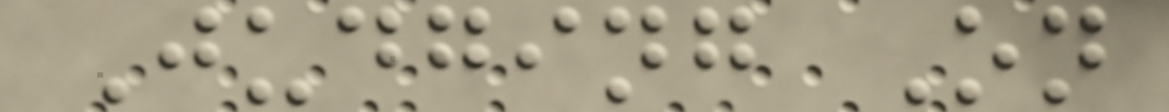Judging On
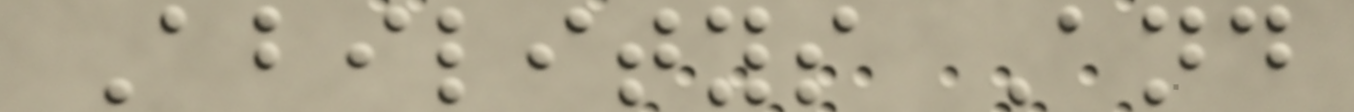Abilitys And
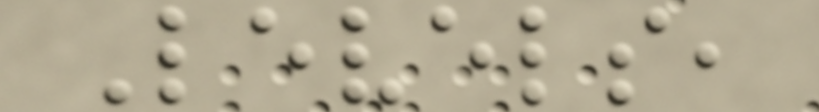Levels,
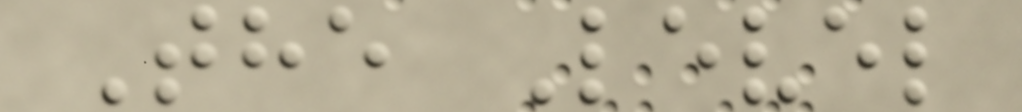The Level
